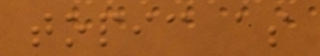topic as
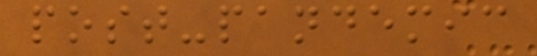post-pandemic
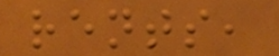rents,
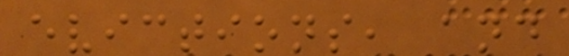evictions, and
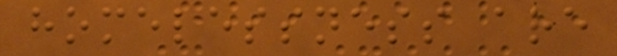homelessness are
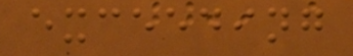exceeding
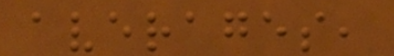averages,
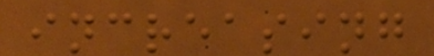increasing
